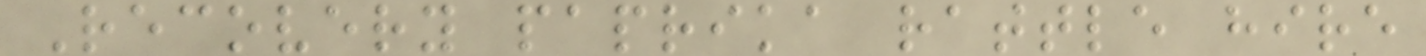Recovery paprika rattle hire
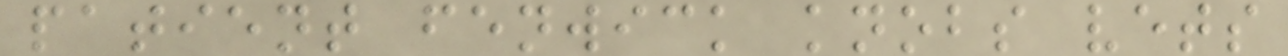patient fenwick knobs vets
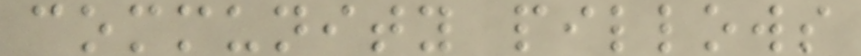community pillows
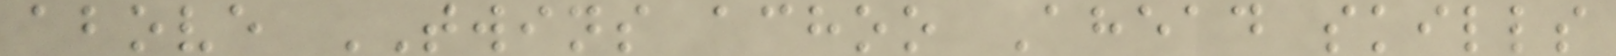above TWINS achoo Ahead skills
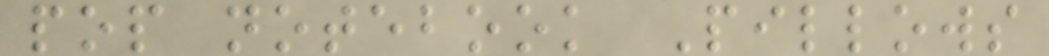pop notebook Pillows
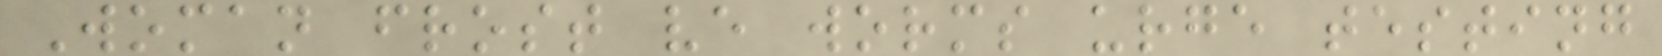Woman frost ve worms urge testing
